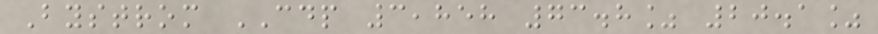Bystrom CDP 3,858 73.8% 20.1%
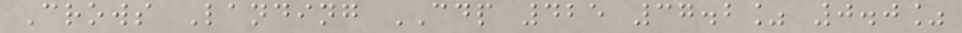Crows Landing CDP 425 37.2% 0.0%
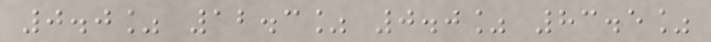0.0% 12.3% 0.0% 83.5%
